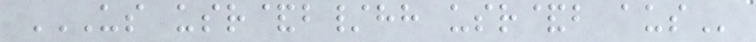US USR&B/HH USR&B AUS
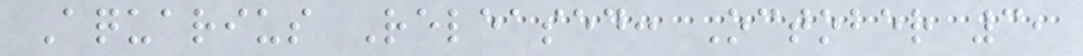Aquarius Released: October 3,
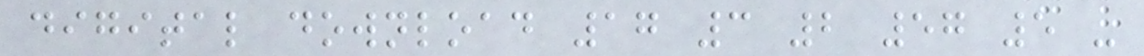digital download 17 3 2 57 5 -
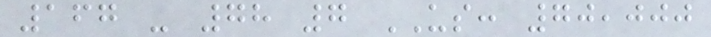167 - 78 7 US: 70,000
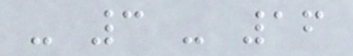- 3 - 16
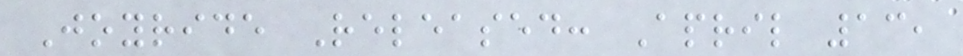Joyride Released: April 13,
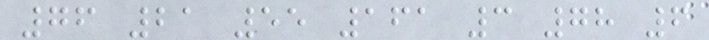76 21 55 161 3 78 6
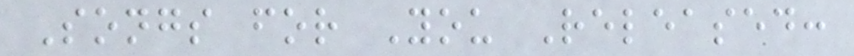Songs for You Released:
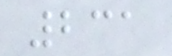231
